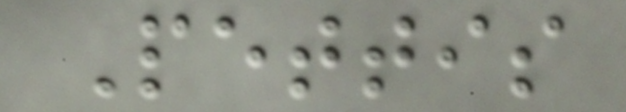Pettis
